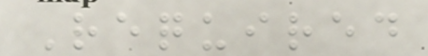Required
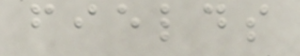fields
